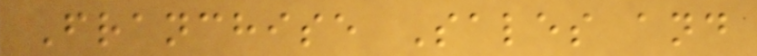Franchise Sales and
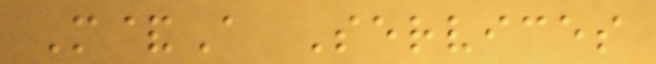M&A Services
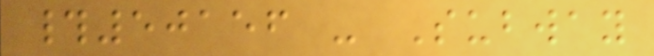#50156 - Subway
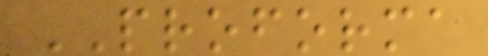PROFORMA
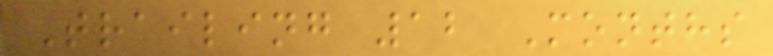Trailing 12 Months
